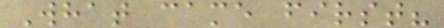What came first?
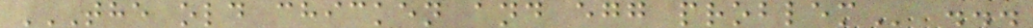THE OLD CHICKEN AND EGG PROBLEM ...
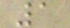1
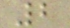2
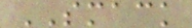SMACK
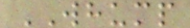WHUMP
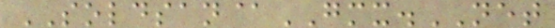SOLDSAN@GMX.NET
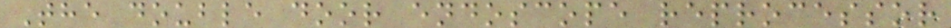The double door endoscope reprocessor
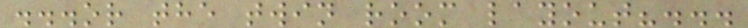...or the twin room layout?...
